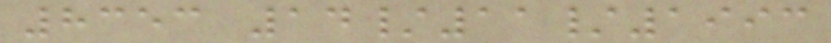8353 14/11/1993
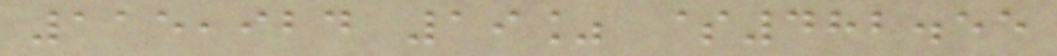115,924 19% $482.55
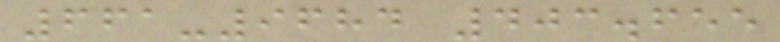661-9684 403.655
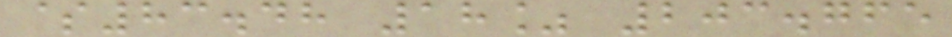$83.48 18% 203.765
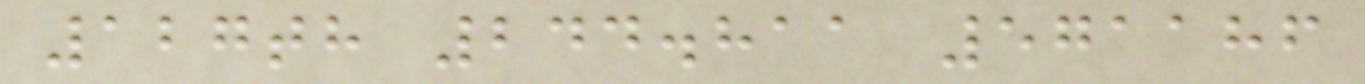127th 244.811 571186
